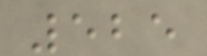525
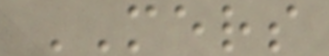MERS
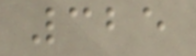325
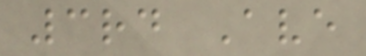3rd Ave
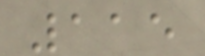115
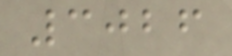3026
